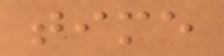time
